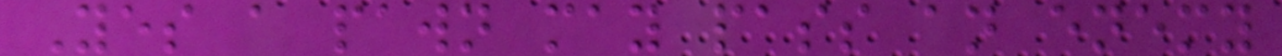Yes a pawn may pass an enemy
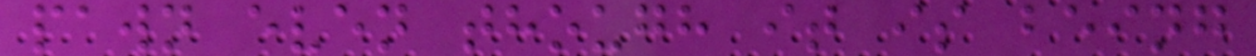pawn even though it is being
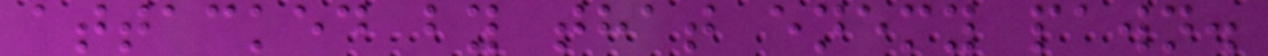attacked by that enemy pawn.
